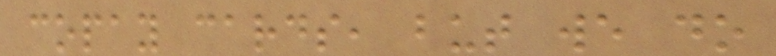copay cards, but we do
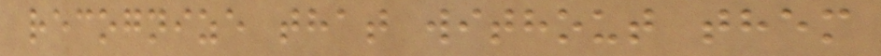recognize that without them
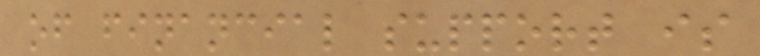of financial support is
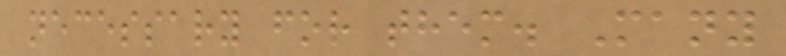necessary for them. Many
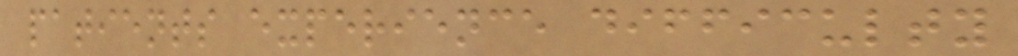patients experience difficulty
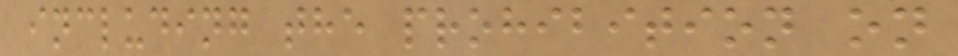including the prohibition on
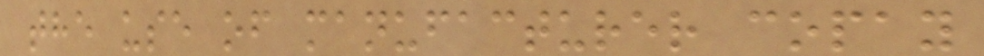the use of manufacturer copay
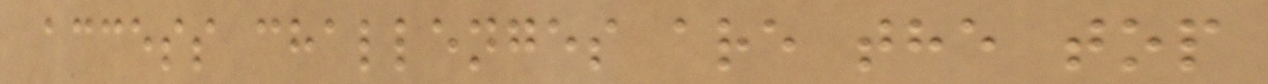access challenges are the top
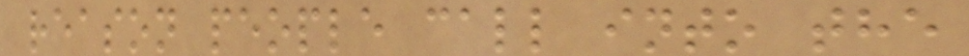reason people call into the
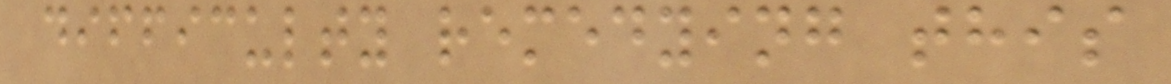difficulty remedying this
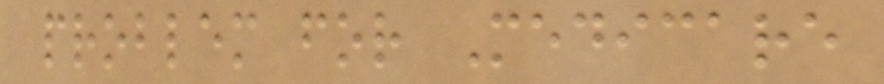problem for Medicare
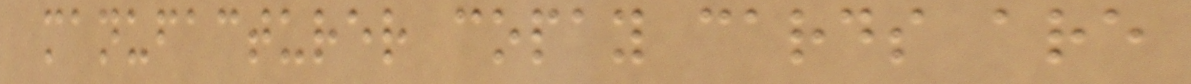manufacturer copay cards are
